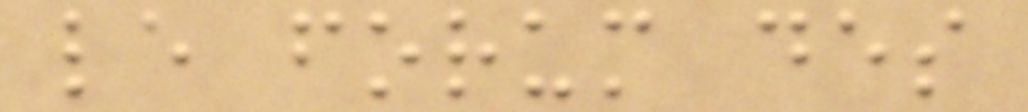le forum des
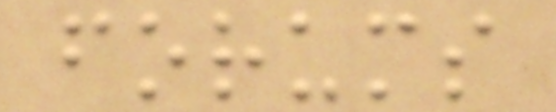forums
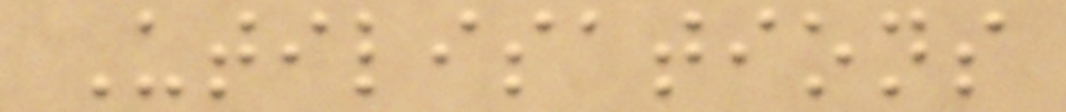Utilisations
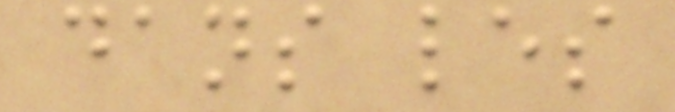dans les
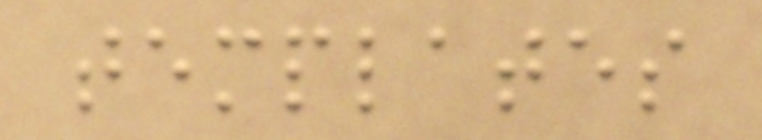templates
